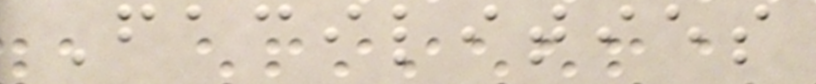Facilities
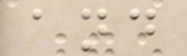and
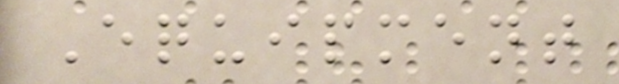Equipment
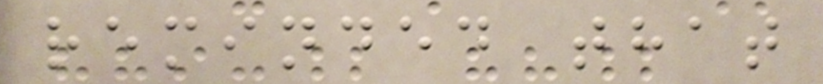reminded that
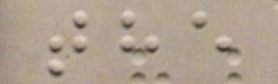the
